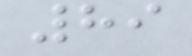89
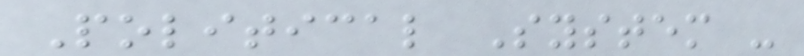Political System -
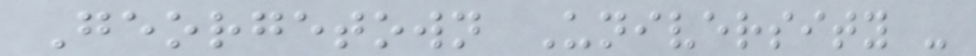Georgetown University -
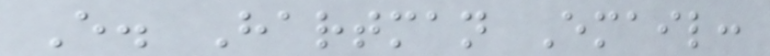E. Hartman Email:
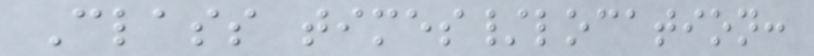Class times/location:
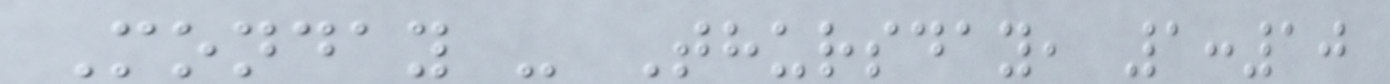Monday - Thursday, 1:10
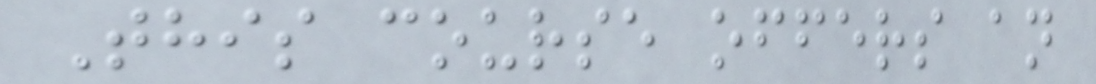This course offers an
